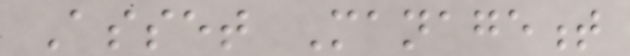Asset Management
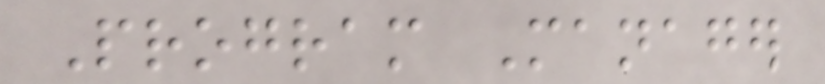Program Manager
